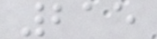215
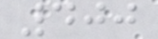400
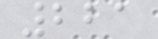221
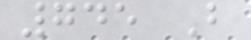745 B
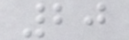20
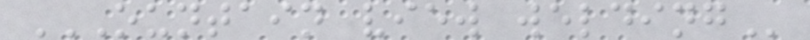OUNTAIN VIEW WELDING
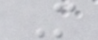M
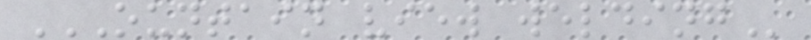OUNTAIN VIEW WELDING
